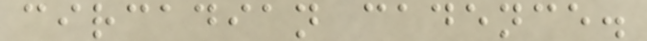circadian cadence.
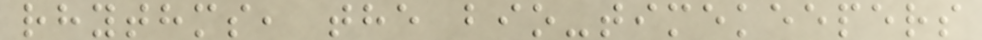rhythms, the bio-timekeepers
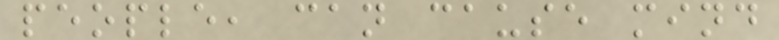people, can cause mind
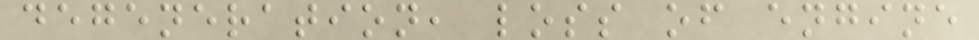degeneration, loss of engine
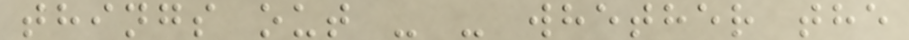things out - - whether the
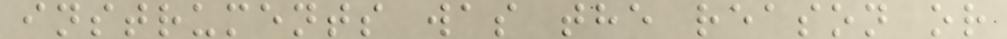instruments was the reason or
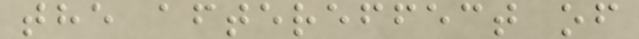the aftereffect of
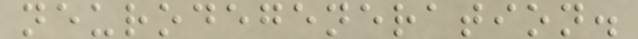neurodegeneration.
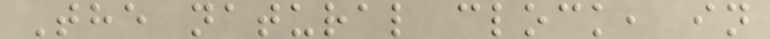The natural clock, in
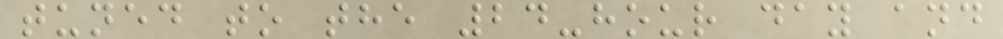tuned to the 24-hour day and
